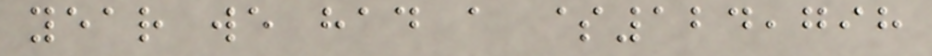year we had a $124,798
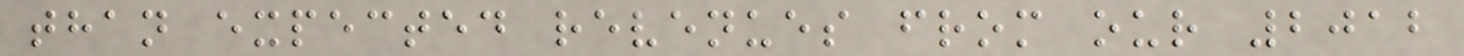than expected revenues from our 2012
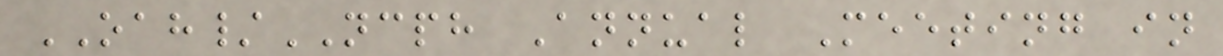OAH/NCPH Annual Meeting in
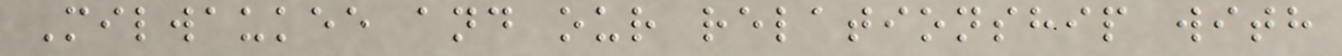Milwaukee and our relationship with
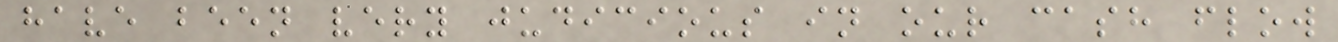have been very judicious in our cash flow
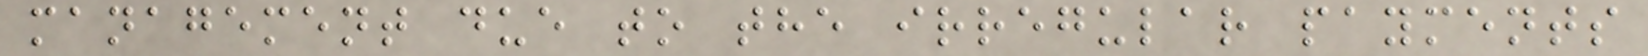management due to the irregular payments
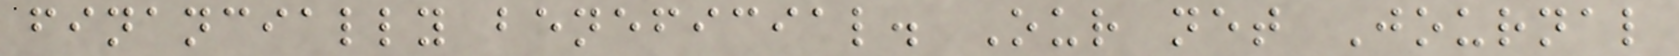financially beneficial. Our net Journal
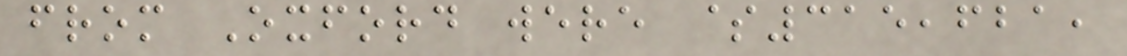from Oxford were $315,621,
